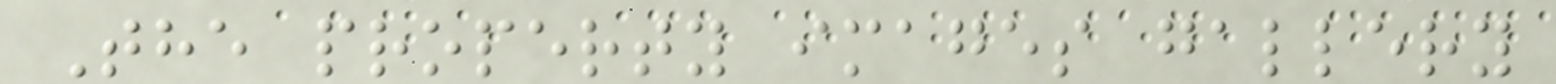The property images gallery
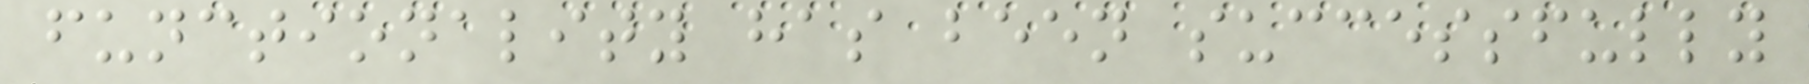functionality has been successfully
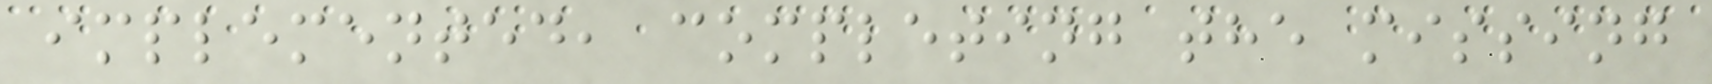implemented, completing the missing
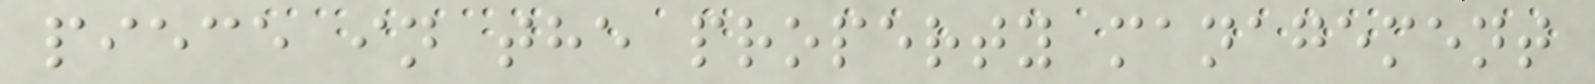piece in the property management
